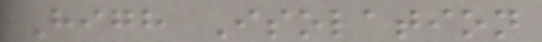High Isolation
